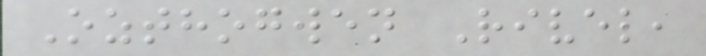Ozthogwen Rivel,
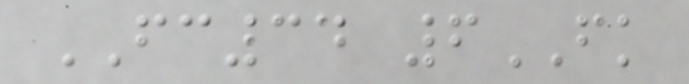FC34 6FK
